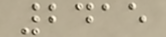2415
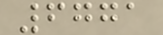6771
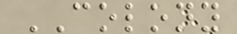COLONY
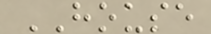HOUSE
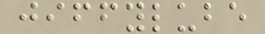jiffylube
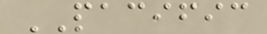PACIFIC
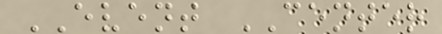EVENT CENTER
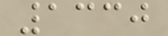1330
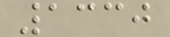1330
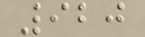920
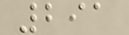291
